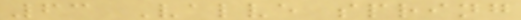63 Valve spring
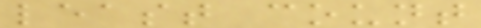least count
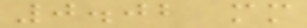0.02 mm
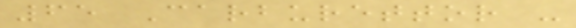65 Carburettor -
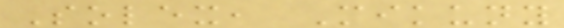Solex, Mikuny
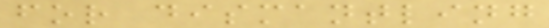for dismantling
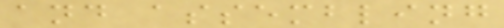and assembling
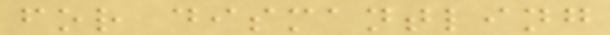for dismantling
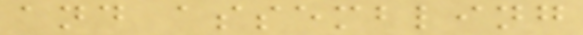and assembling
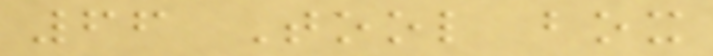66 Tool box
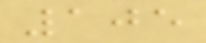105
